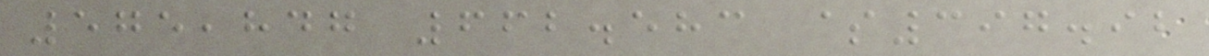575,847 662.583 $397.92
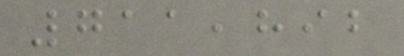711,892
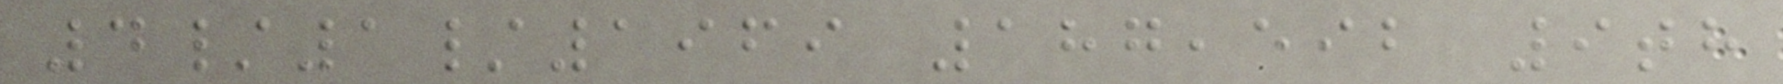4/1/1969 187,592 9th
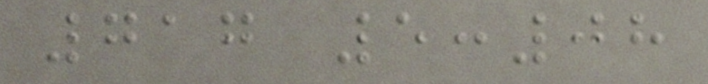717 5:08
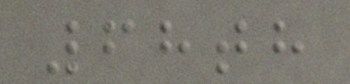68th
